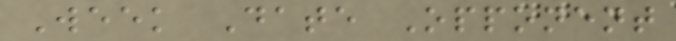Week Date Opponent
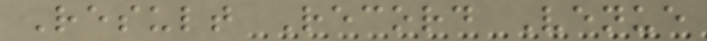Result Record Venue
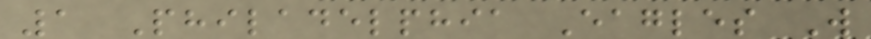1 Philadelphia Eagles W
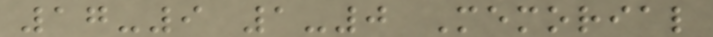17-9 1-0 Memorial
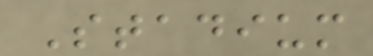Stadium
